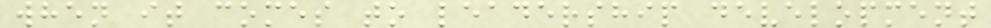when it comes to leadership development
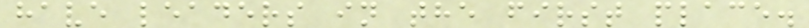have leaders in the first place.
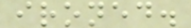ironed.
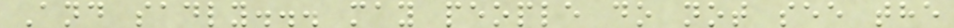And sadly... may people do not see the
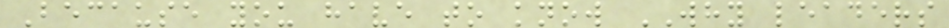Because you have to know WHY leaders
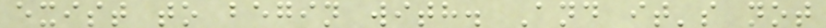exist to begin with. And it's not
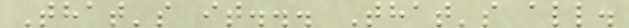That's it... That's all.
